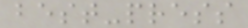best-press
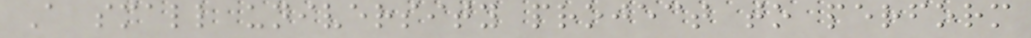A small university project to perform
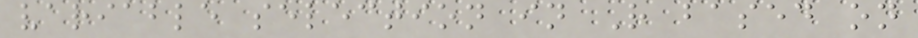variable selection in R based on
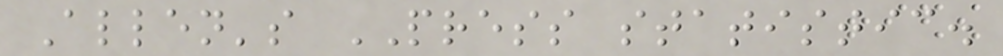Allen's PRESS statistic.
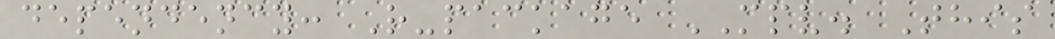dependency: R-package MPV. This
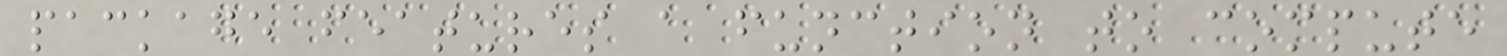package features a function to compute
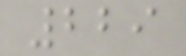229
